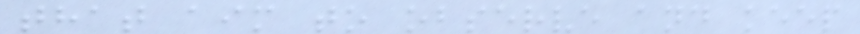that aim to observe and keep
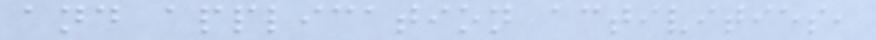and application activities,
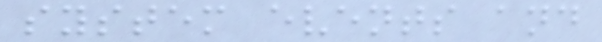system events and
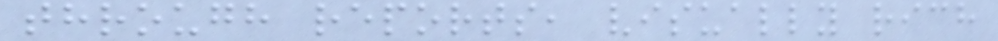through reports, visually rich
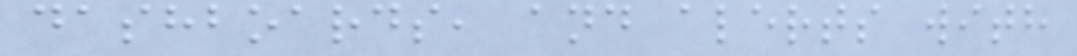dashboards, and alerts with
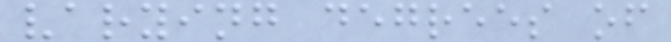varying degrees of
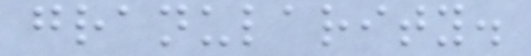granularity.
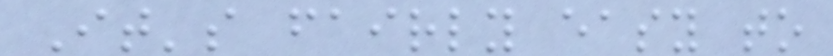It's fairly easy to
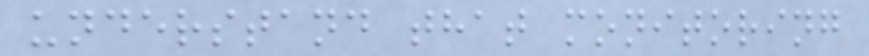understand that monitoring
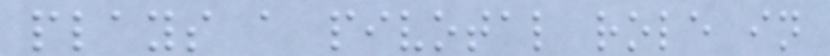plays a pivotal role in
